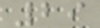29
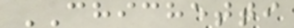CHICHETTI
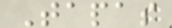Tapas
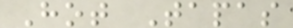Hot Tapas
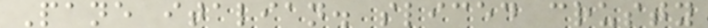Pane italian. sliced crusty
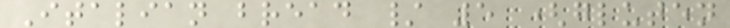Italian bread / 5 (gluten
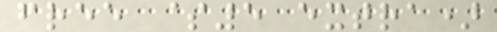free $5 extra)
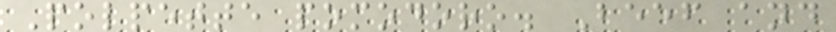Polpette pomodoro. Beef and
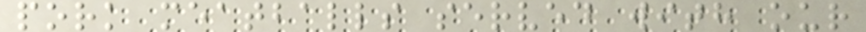pork meatballs served with our
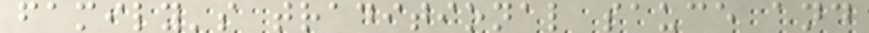family's traditional sauce and
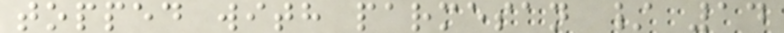topped with parmesan / 14
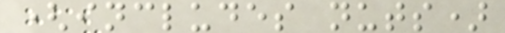(includes nuts)
